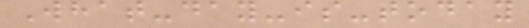What-day-is-today
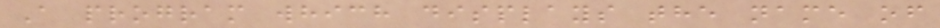A program which displays the name of
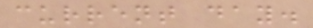current day.
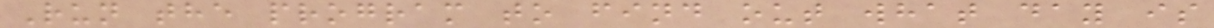Run the program to find out what day is
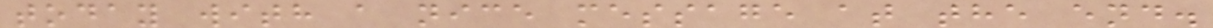today with a nice message at the end.
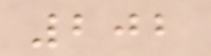202
